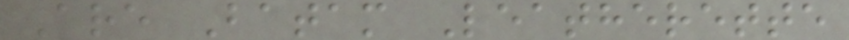Are Batam Leatherette
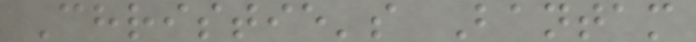Christie's Bantam
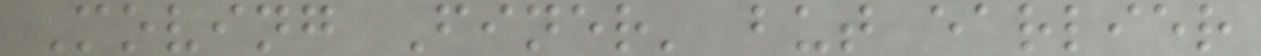Moving Finer' but earlier
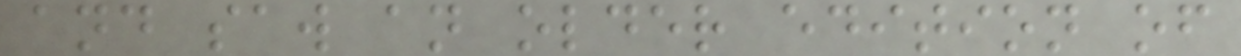and saw an older edition of
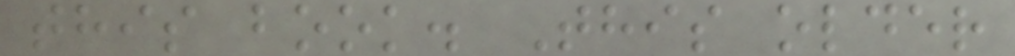this book. This older
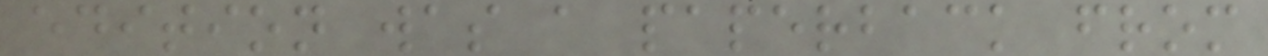edition was a paperback from
